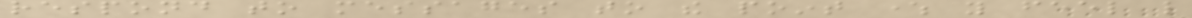respond to messages to the point where you feel like
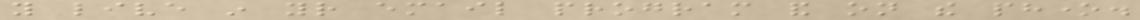you live in your email program and on the phone.
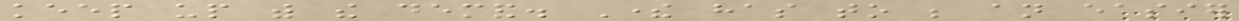keep up with the demand. There has to be an easier
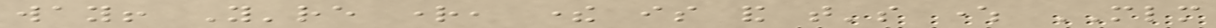way! You're right, there is and that's where MLM
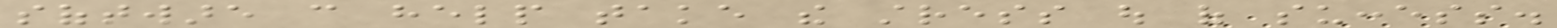software can help take the stress out of success.
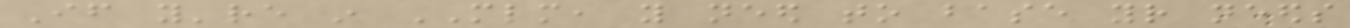If you're in MLM, you need to base your needs
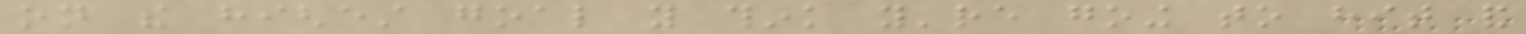on the highest goal you think you're going to hit and
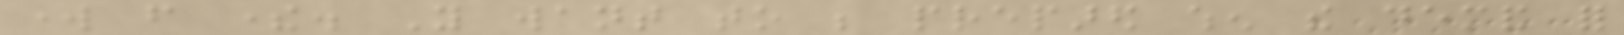work from there. You want to be prepared when the demand for
